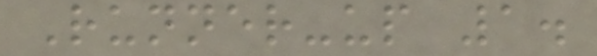Runner-up 1.
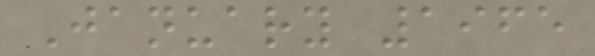January 1965
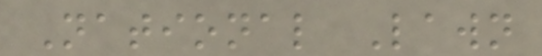National Lawn
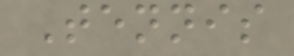Tennis
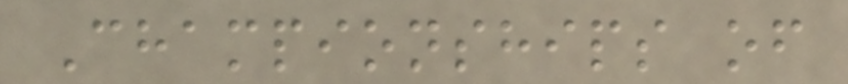Championships of
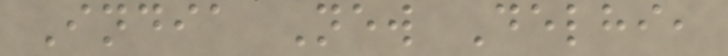India New Delhi,
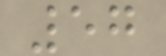57
